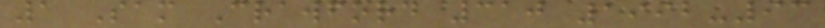1 Sam Crawford 310 1992-93
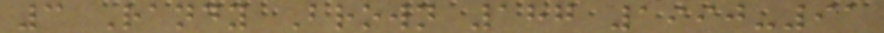3 Randy Brown 187 1990-91
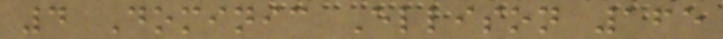4 Dominic Ellison 165
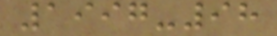1997-98
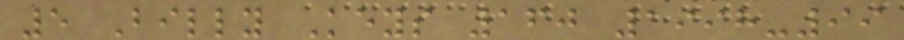5 Billy Keys 160 1998-99
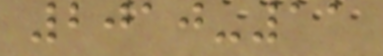2010-11
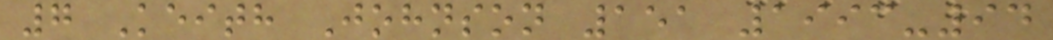7 Keith Johnson 151 1993-94
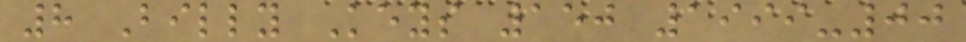8 Billy Keys 150 1999-00
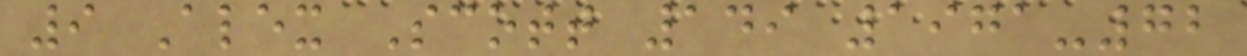9 Alex Scott 149 1971-72
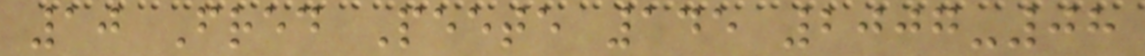10 Fred Peete 145 2007-08
